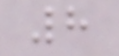8
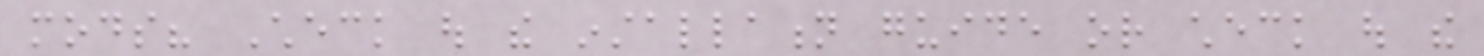mods? Check out the installation guide or check out the
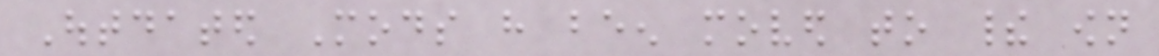Outdated Mods have been moved to their own
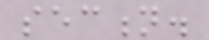section.
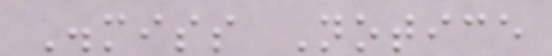Dismiss Notice
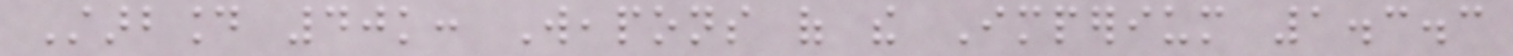Starbound 40k: Weapons of the Imperium 1.3.3
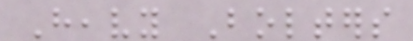Heavy Bolters
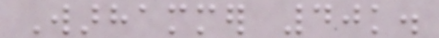Warhammer 40k.
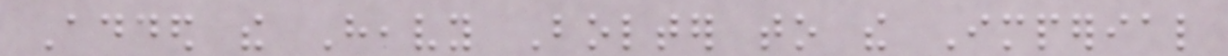Added the Heavy Bolter to the Imperial
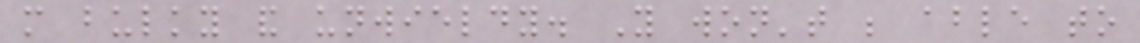more bulky and unwieldy. You won't be able to
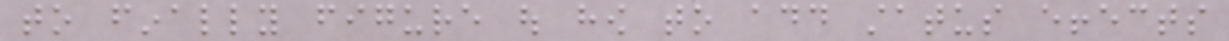to finally figure out how to add status effects
